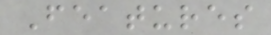Features
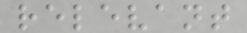relevant
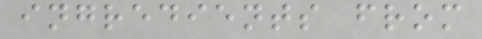ingredients from
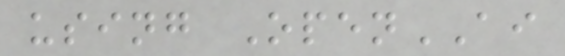using OpenAI
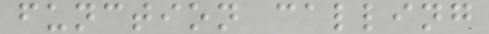function calling
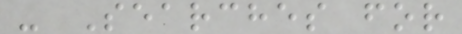- Searches for
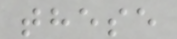these
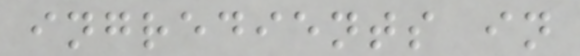ingredients in
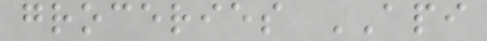groceries API
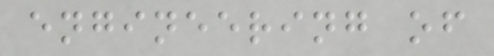engineering of
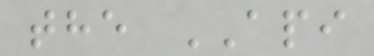the API
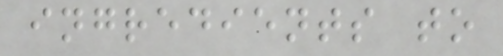ingredients to
